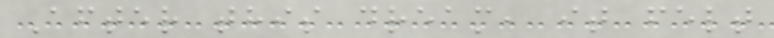After this dream, it felt
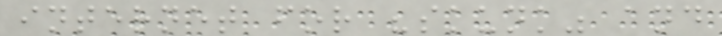internet for "skunk" and
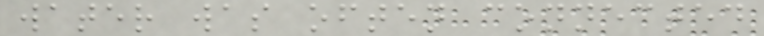water was often connected
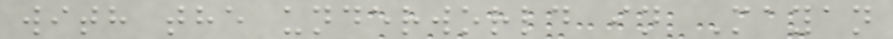with the underworld in Mayan
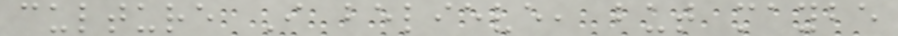culture I believe, but maybe
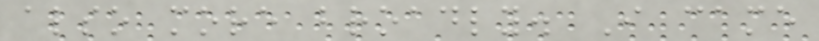also more broadly. I came
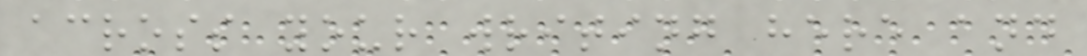across your writing here and
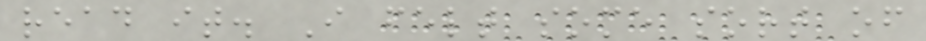read it. I felt some sort of
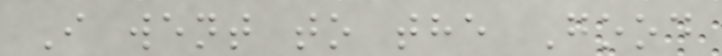I went to the Good
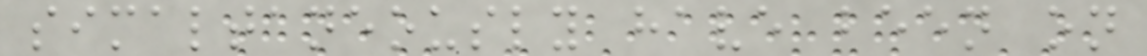simaltaneously have been on
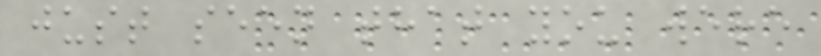just seen that you were
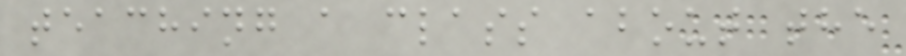teaching a class about the
